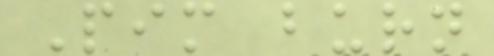Pim burn
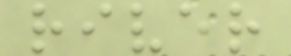river
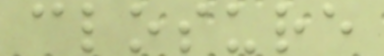closure
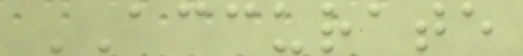ACCURATE
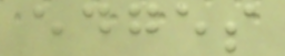edges
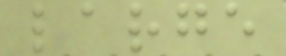large
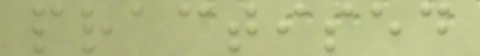practised
